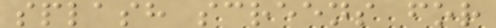splash screens for
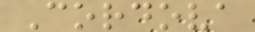Cordova
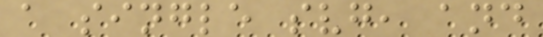a single svg, and
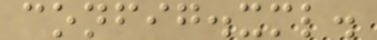config.xml.
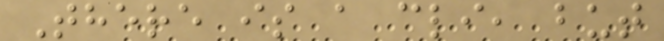There is a cli, but
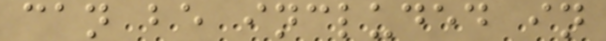can be included in
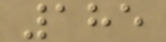185
